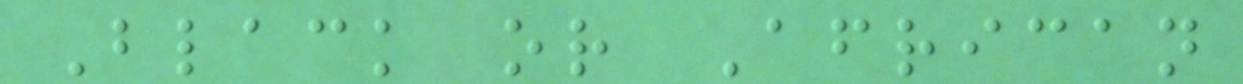Black or African
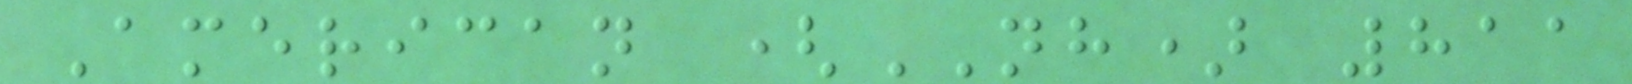American (NH) 811
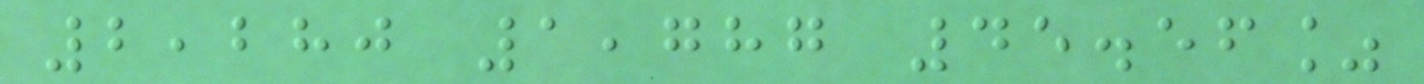2,280 1,787 45.56%
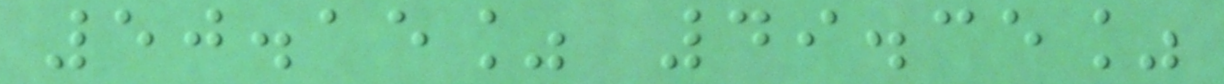50.15% 49.35%
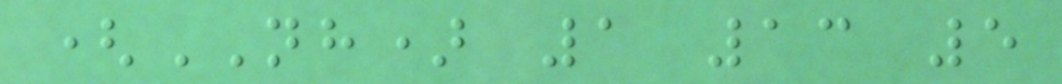(NH) 1 13 5
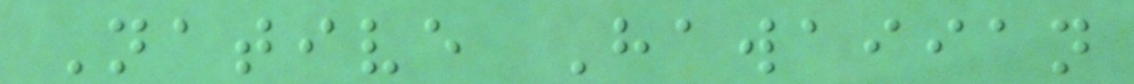Native Hawaiian
